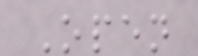Open
